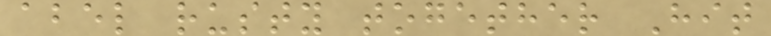abel rusty together Hit
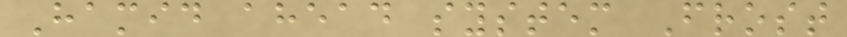Hamid ahead system Frost
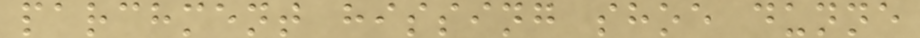parchment hissing shoe dunne
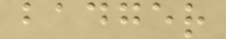badger
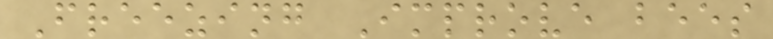Freezing Improve bees
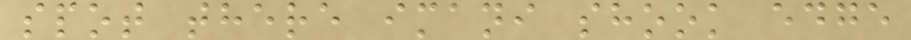spot there imani shook edge
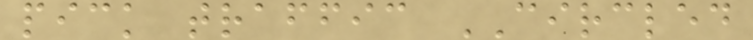pick traffic CIRCLED
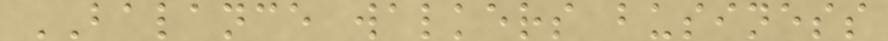BALANCE walkers business
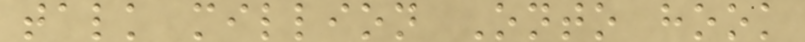talk million Onto hook
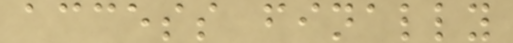access finally
